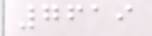7619
